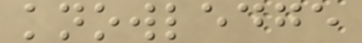knowledge
